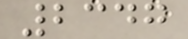2347
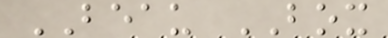BEAU BOX
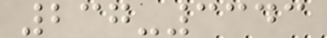237-3343
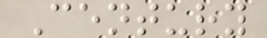Century
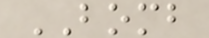BOMB
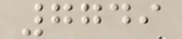7749
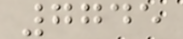7745
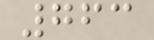763
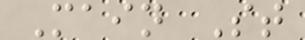Main St
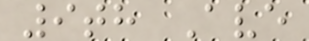9th Ave
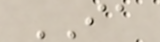IA
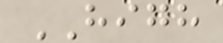HIGH
